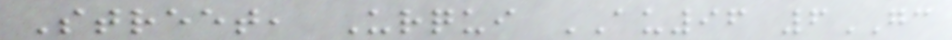Street, Urqui AU96 6GC
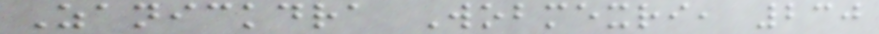Zanickdra Wobmexri, 230
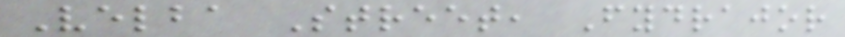Velba Street, Fydrajor
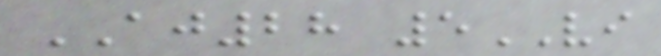AJ28 5VI
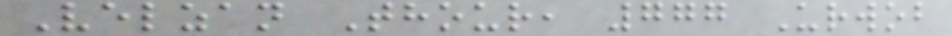Velzan Thour, 777 Urwob
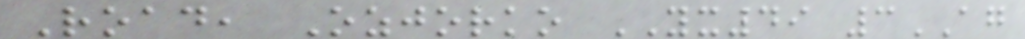Road, Ozjorko YX49 3AG
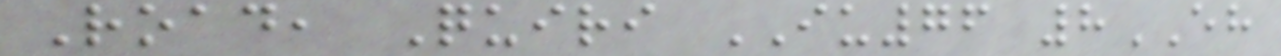Road, Quiri IU76 8EH
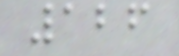126
